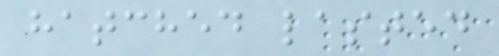hatched lasted
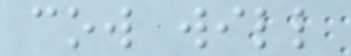cow will
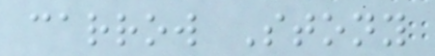carrow Stony
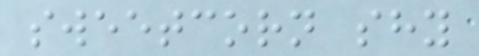sweetcorn shy
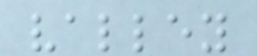valley
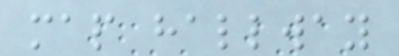map hallway
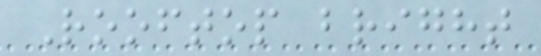Rooftop bright
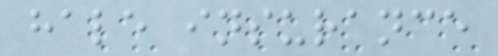hale insurance
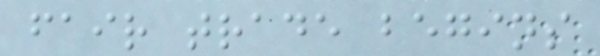fair trade begins
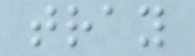tray
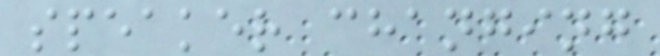speaker changing
